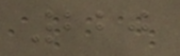220
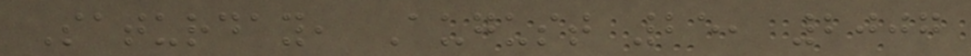Saturday, August 25, 2007
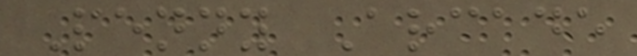Penny Arcade
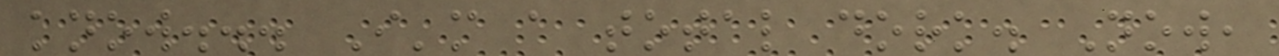know... I'm a total dork. Now,
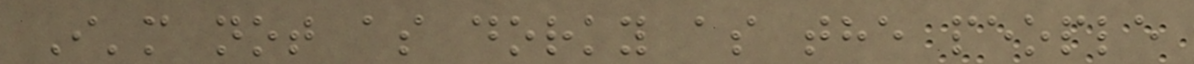I'm not as dorky as the people
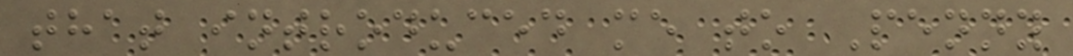that introduced me to Penny
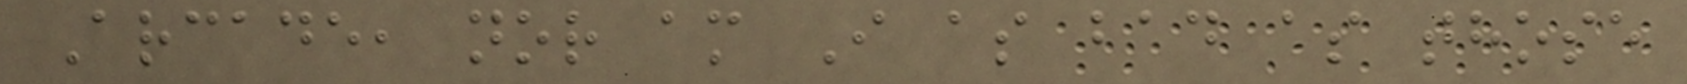Arcade, nor am I as bad as those
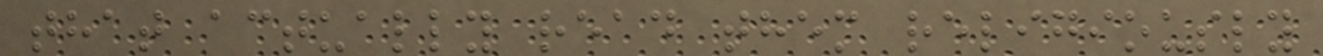that actually read them religiously
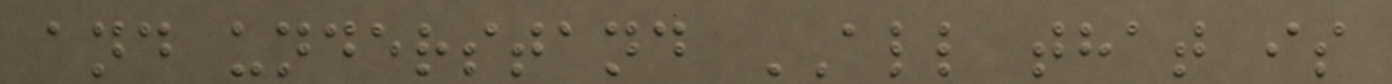and understand ALL that is
